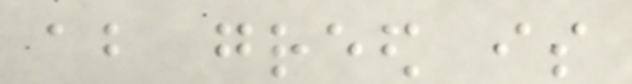about greed is
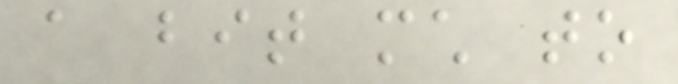a bit much to
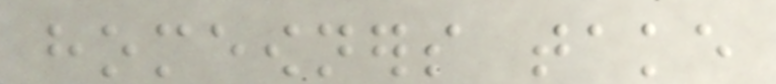homeowners take
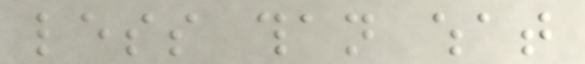less than what
